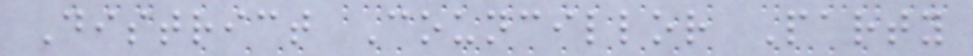District Councillor Party
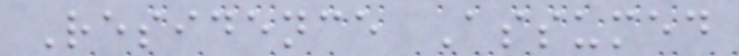Residence Assumed
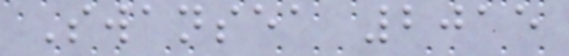Swansea 2015
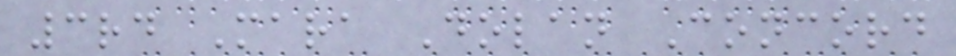3rd Mara Dolan Concord
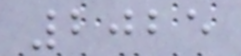2025
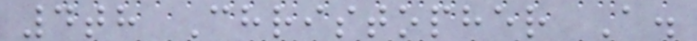4th Christopher A.
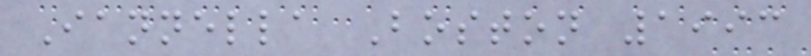Iannella Boston 1993
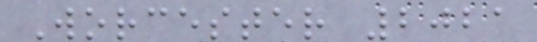Worcester 2021
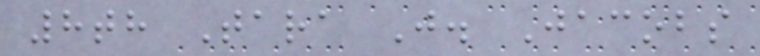8th Tara J. Jacobs
